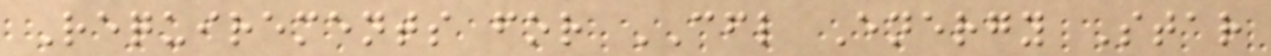Requirements for CFL Energy Star
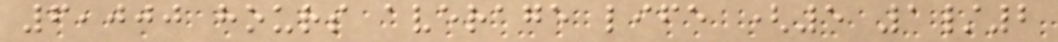6,000 hours average life (5 1/2
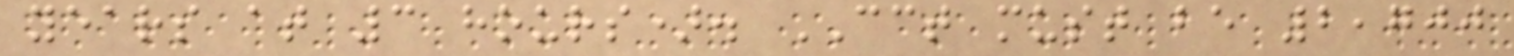years at 3 hours). CCT must be 2,700
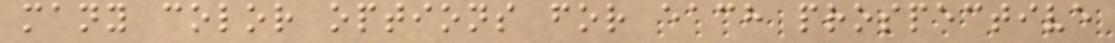many color options for each prospective
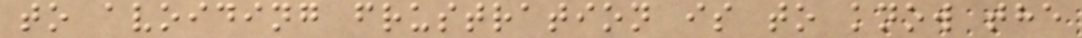to avoiding frustration is to know the
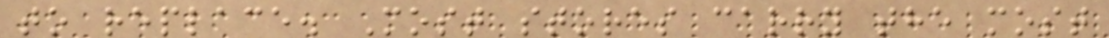to replace. Most stores carry the most
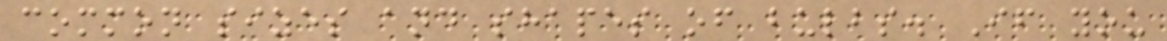common sizes and shapes of bulbs. If you
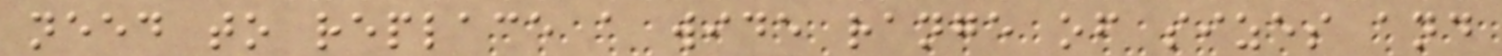need to replace a wide range of sizes and
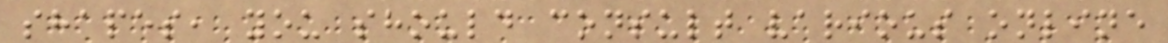shapes, you should consult various online
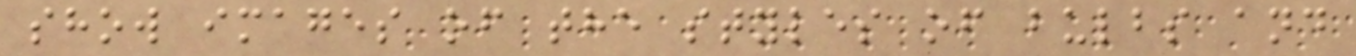show images of the styles of bulbs and
